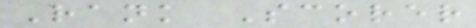Rank Scorer
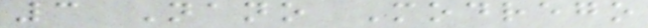3 Nano Modrego
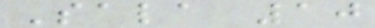Sala 10
